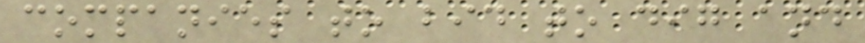companies to bid to dig and
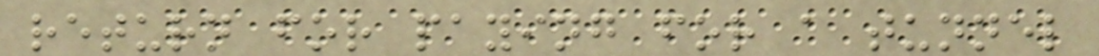return for paying for a tunnel
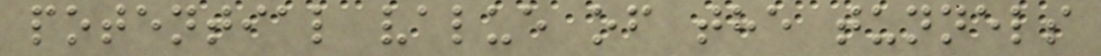potential value of the tunnels
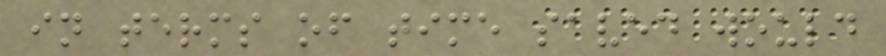in terms of time saved would
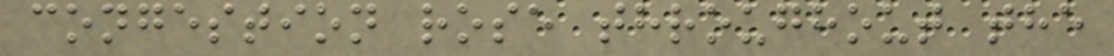congestion rose throughout the
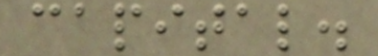capital.
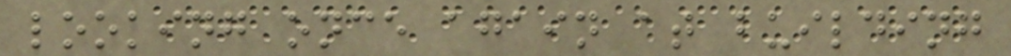looking once again at building
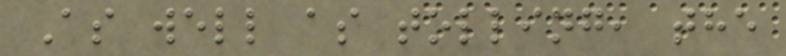As well as tolling, the
